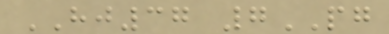HJ37 7PG
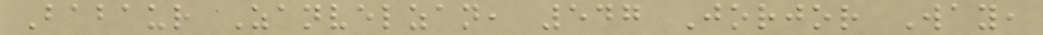Babaur Zanvelzan, 547 Jorjor Way,
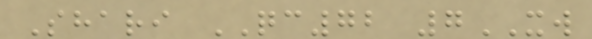Shari QC72 7XW
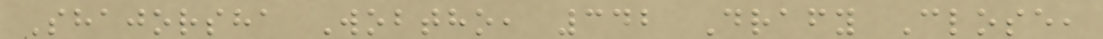Shajorsha Wobtho, 342 Drafy Close,
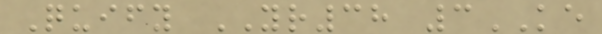Quify YR38 3KE
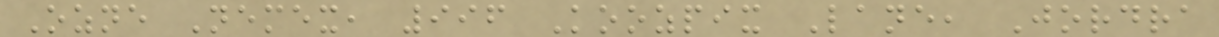Ozne Nemex, 996 Koozpix Lane, Jordra
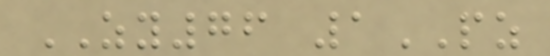ZY76 1PZ
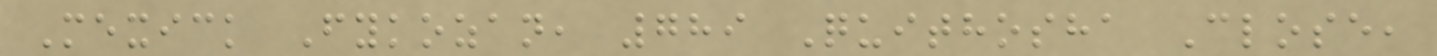Mexick Fykozan, 789 Quithosha Close,
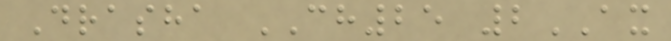Drasha CH25 2AX
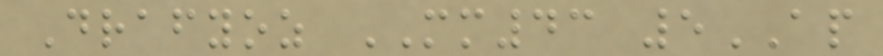Drafyoz MM43 5AP
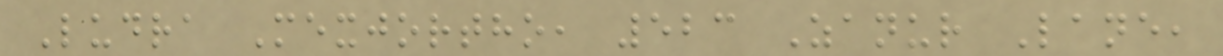Ludra Mexjortho, 523 Zanur Lane,
